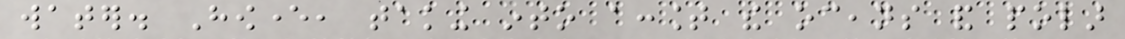water. However, taking into account the oceans and polar
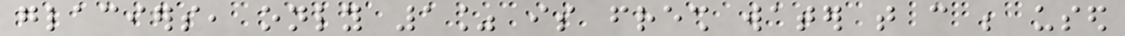glaciers, only 1% is fresh water that can be used
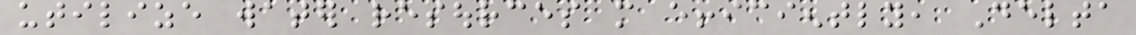utilize water resources more efficiently, Delta
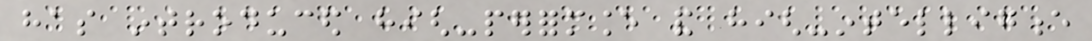has introduced high-performance and high-intelligence
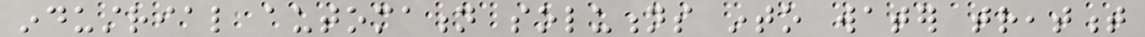industrial automation solutions into water treatment
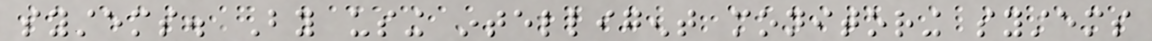systems. By using intelligent monitoring systems
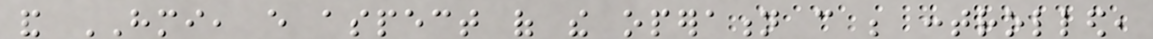and HMI, every aspect of the operation can be controlled,
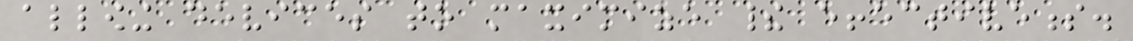allowing devices to maximize their effectiveness.
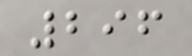296
